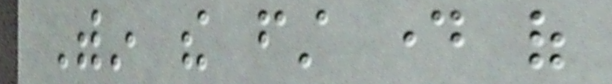Within the first day of
